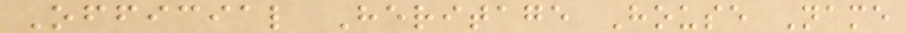Official Heritage House Name
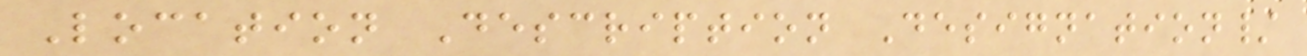Location Description Designation/
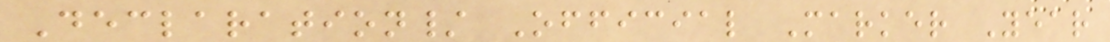Declaration/ Official Marker Year
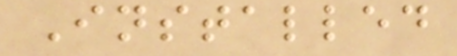Installed
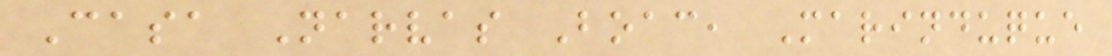Casa Narvas Boac, Marinduque
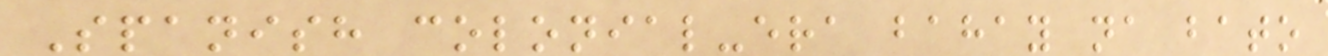Spanish colonial-era bahay na bato
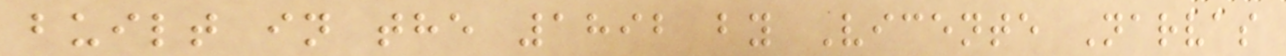built in the 1892 by Vicente Narvas
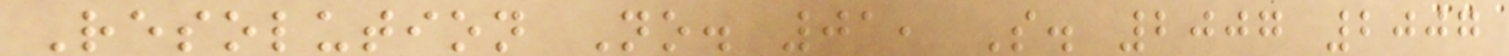Resolution No. 01, S. 2007 2007
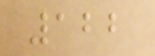122
